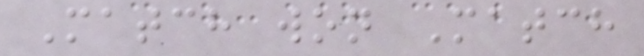Match won Match
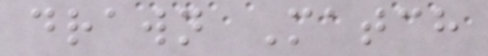drawn Match
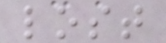lost
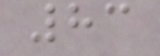83
